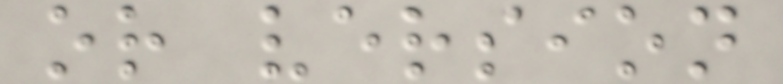or version
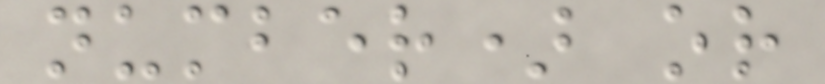number) or
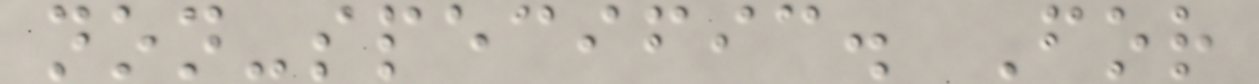non-specific. For
